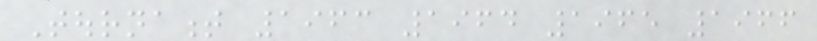Tournament 1963 1964 1965 1966
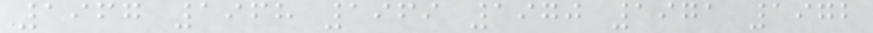1967 1968 1969 1970 1971 1972
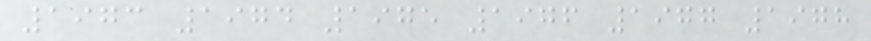1973 1974 1975 1976 1977 1978
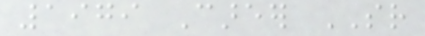1979 Career SR
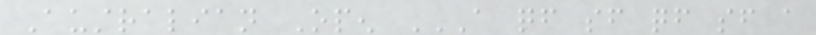Australian Open A QF SF QF SF A
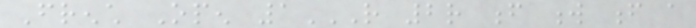French Open 1R 2R F W F A
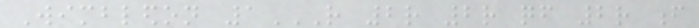Wimbledon 1R 2R 2R QF 2R F
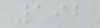192
